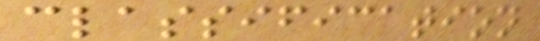classification
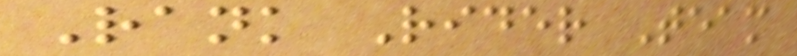Rank Rider Team
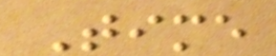Time
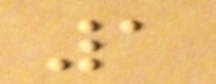1
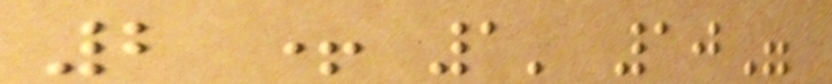2 + 1' 10"
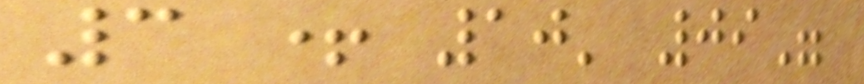3 + 10' 09"
